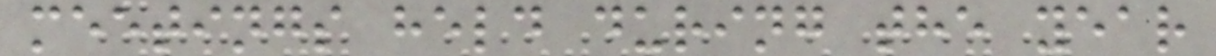meetings held during the year
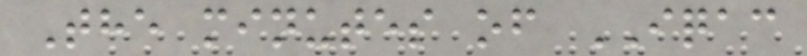The minutes of IQAC
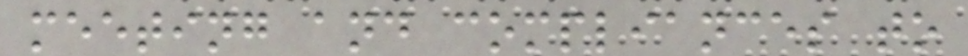meeting and compliances to
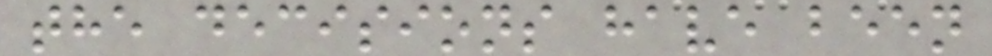the decisions have been
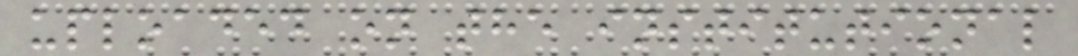uploaded on the institutional
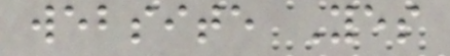website Yes
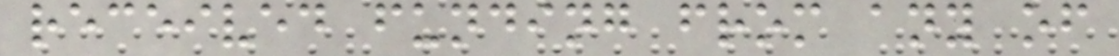received funding from any of
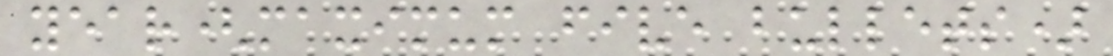year(maximum five bullets)
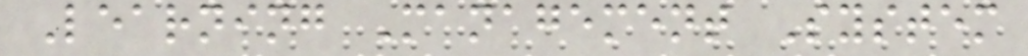Learning Management System
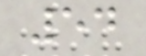54
